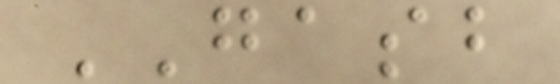GASB
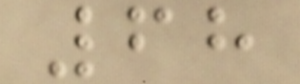68
